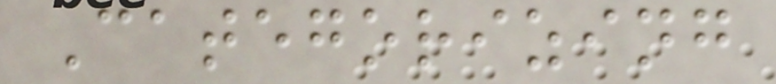Categorizing
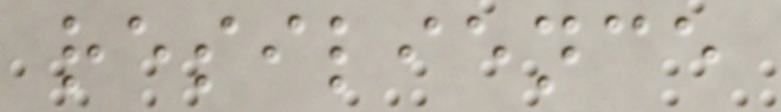resilience
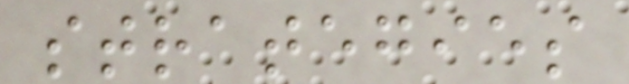strategies
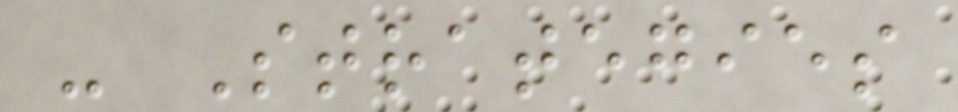- Strategies
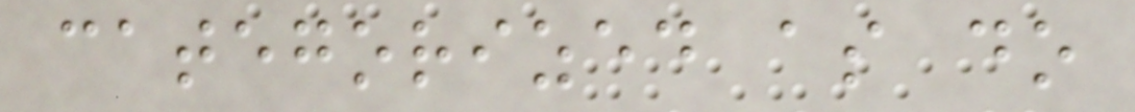categorized as do
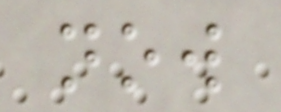now
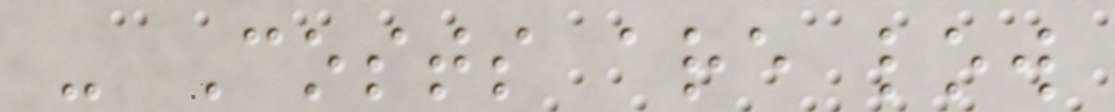- Costs are low
